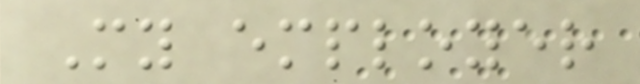My employer
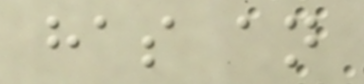has an
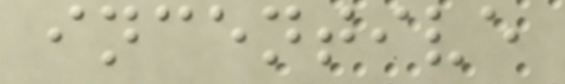incentive
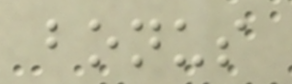bonus
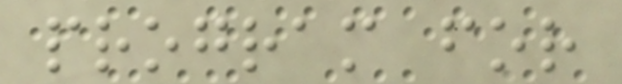program for
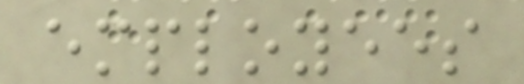employees
